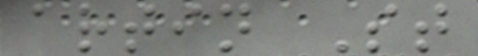artin St
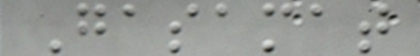Gasamat
